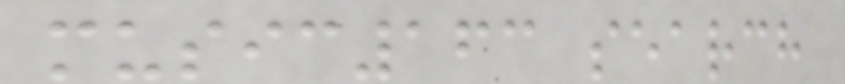music163 search
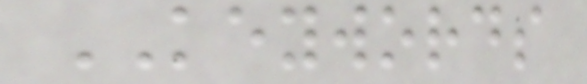KEYWORDS
